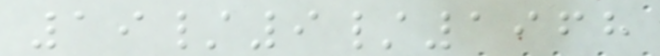19/9/1968
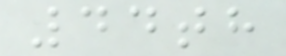44th
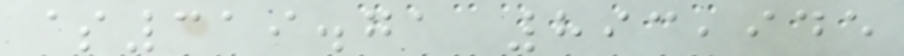$319.71 893,945
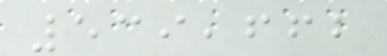539,662
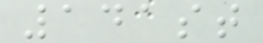141st
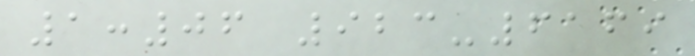1:06 923-6169
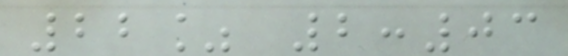22% 2:03
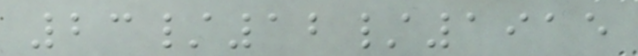23/12/1915
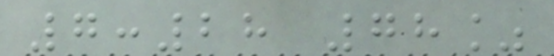7:28 78%
